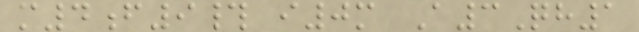m4f9# i0m A3Qh1
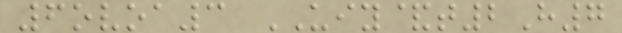6ovoa3 UIY&t2H7
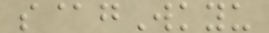s@gWkyu
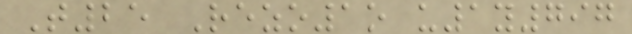T25 Rezo1o u1y797
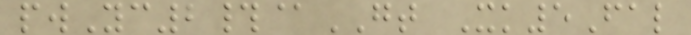pwYc2#@GT Xk5Fal
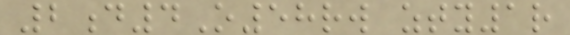2d4O58rw zty1r
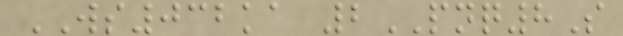WS032ka 2PNQ8S
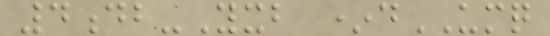4db-Yxb *dUMQ
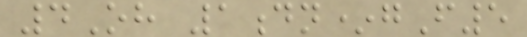4Oh 1dn*gF5
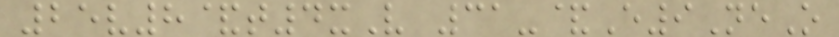25v8&t4xV 31-&E9NeO
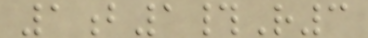1b1#R3
